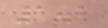1.2
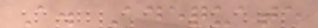A. Adequate
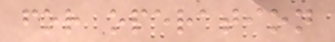for operation
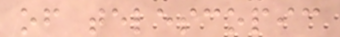of telescopic
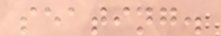seating.
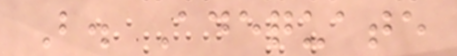B. Adequate
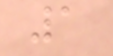1
